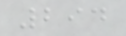294
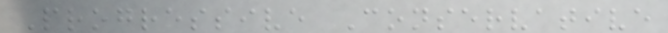Progressive Conservative
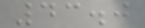43.0
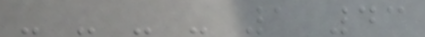- - - - 1 43
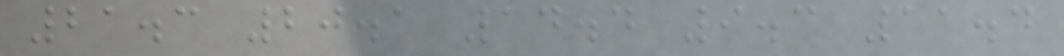21.3 20.1 14.4 9.3 11.4
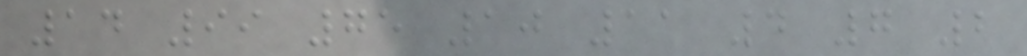14 99 75 10 11 4 7 2
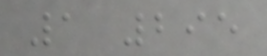1 295
